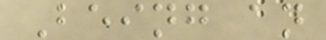Being an
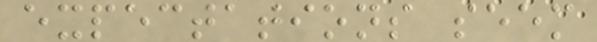expectations seem
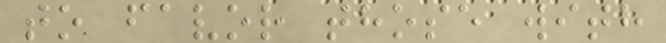to favor those with
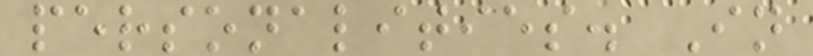personalities. In
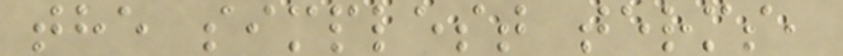the simplest terms,
